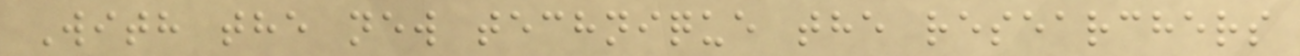With the new technique the researchers
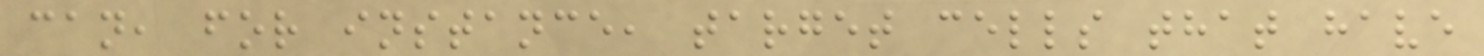can, for instance, target cells that have
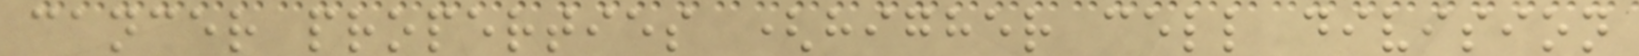cancer properties (higher cell division
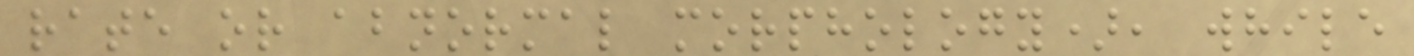rate or abnormal morphology), while
